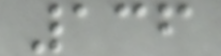136
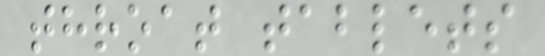throat tablets
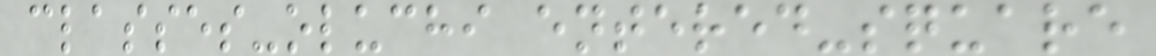classes-oluchi entered-square
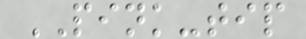PINK-tip
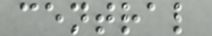central
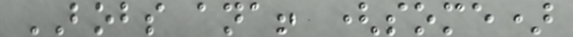BOBS ana! (some)
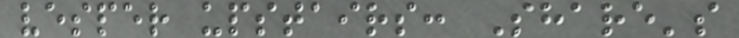vesper upstairs: Share's
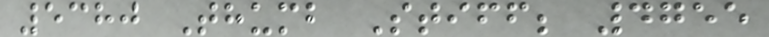5380 Thumb Stiff; 4755
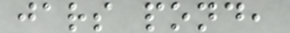jars pond,
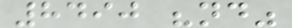8490 "nd"
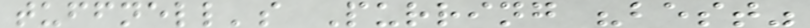tuffnell's Purring "best"
